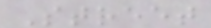Street
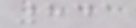841
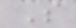S
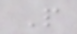P
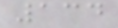134
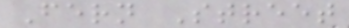Fern Street
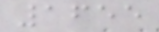1655
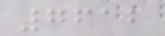7612
